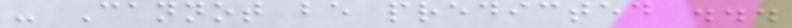- Cannot be predicted ...
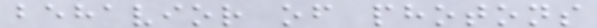behavior of photons
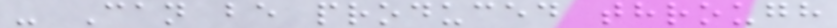- Can be produced through
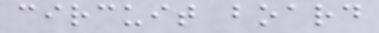circuit board
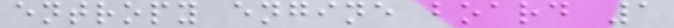entropy engine board 1
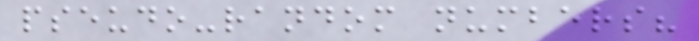pseudo-random numbers?
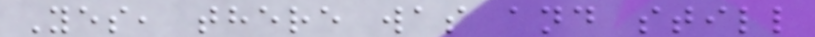Yes, there was and still
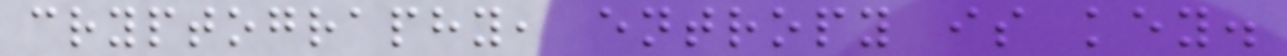cryptography, entropy is key.
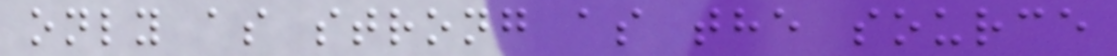only as strong as the source
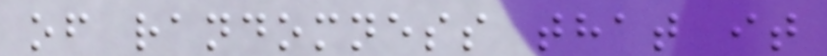of randomness that it
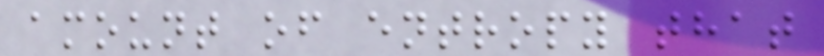amount of entropy that
